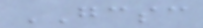GCSC
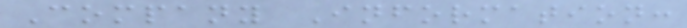Company Information:
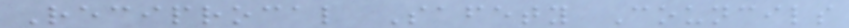Reciprocal Safety Councils
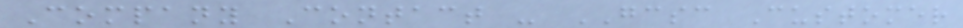Company Contact - GCSC Customer
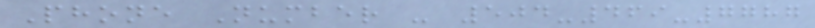Phone Number - 504-469-7787
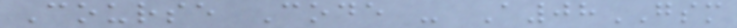Course Code - A08GSM
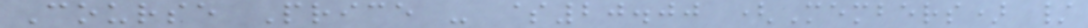Course Price - $20.00 (Members) /
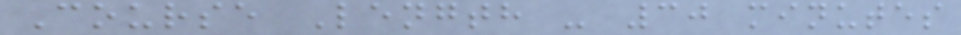Course Length - 30 minutes
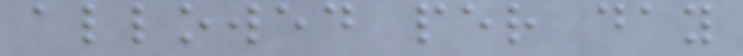allowed per day
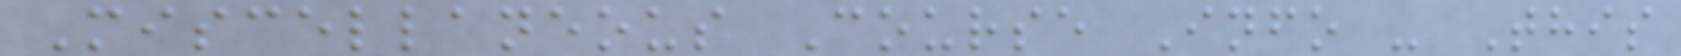Miscellaneous Course Info - This
